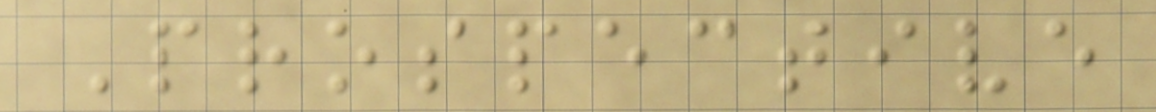Prospective
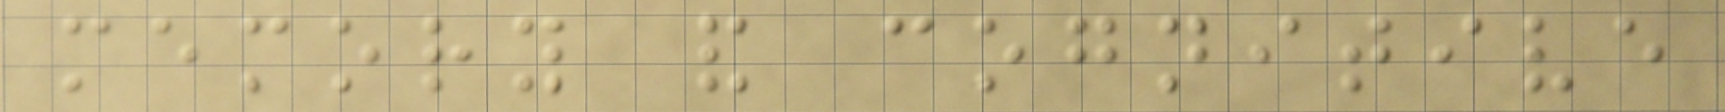memory and cognitive
